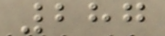287
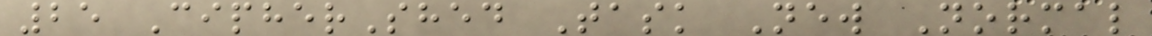25 CipherShed Task New Normal
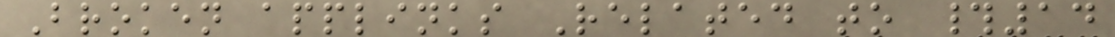Broken applinks Related to #14
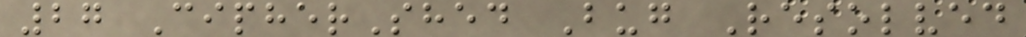27 CipherShed Bug Resolved
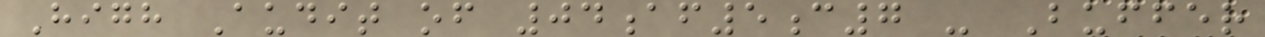High Audit of 04af5c7 - Buffer
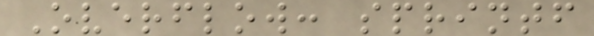Overflow: sprintf
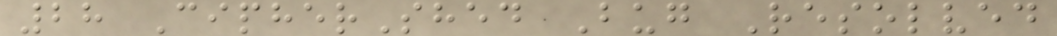28 CipherShed Bug Resolved
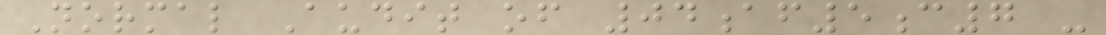Normal Audit of 04af5c7 -
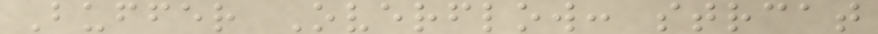Buffer Overflow: strcat
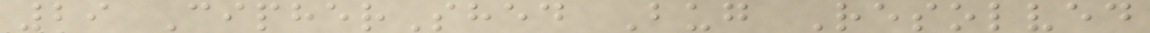29 CipherShed Bug Resolved
